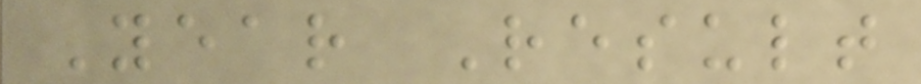Year Result
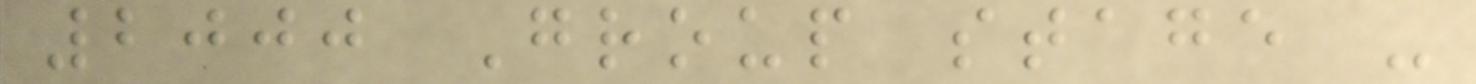2000 Group stage -
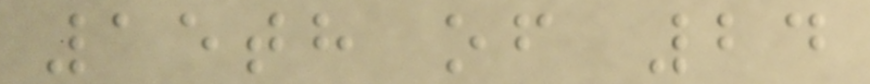15th of 24
